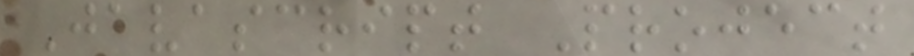Javascript Project
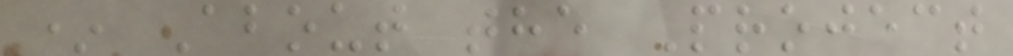* About the Project
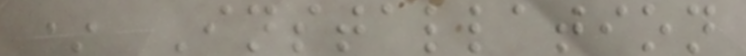* Installation
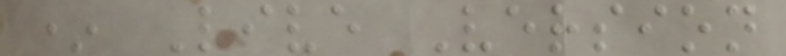* Live Version
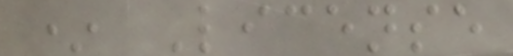* License
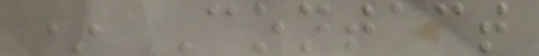* Contact
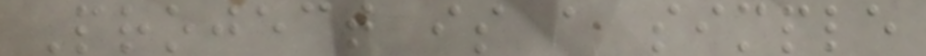Project is a simple
